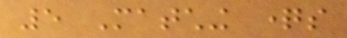5 Matching questions
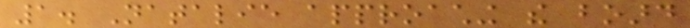1. Natalie approaching the board
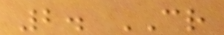2. CR
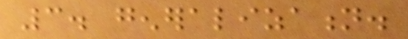3. generalization.
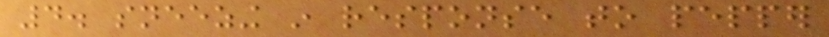4. sneezing in response to pepper
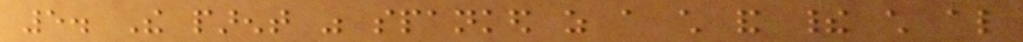5. The parent was spanked as a child and their child also
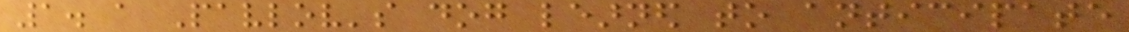1. a Pavlov's dog learned to anticipate
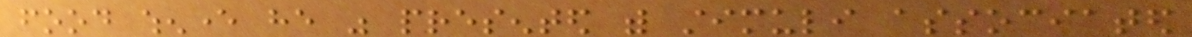food whenever he was presented with stimuli associated
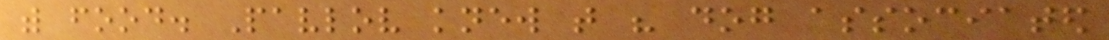with food. Pavlov knew that his dog associated
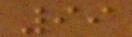99
